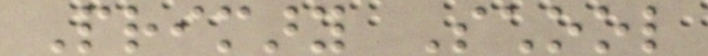Primary School
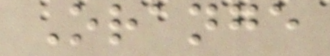Orange
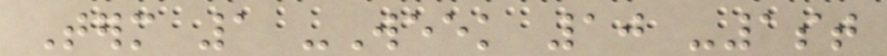Term 1 -Week 10 -1st
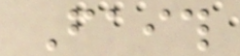Faith
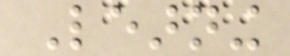Learning
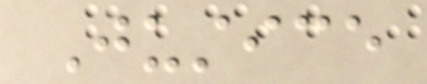Justice
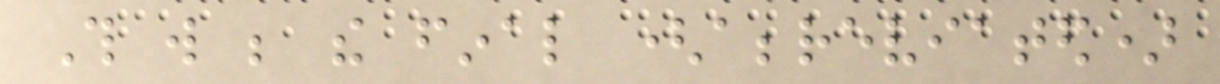This will be the final (abbreviated)
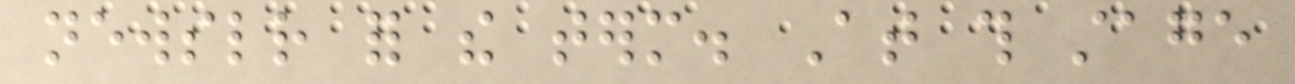newsletter for the term. At this stage
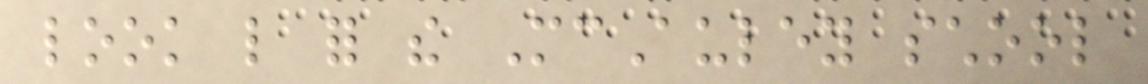look like for the McAuley school
